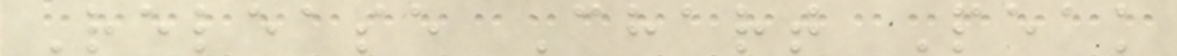Release Chart Peak
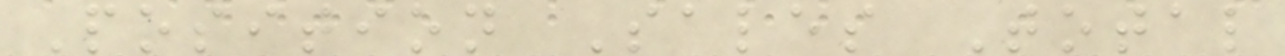Position Sales Total
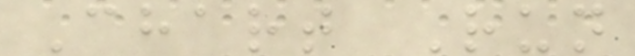Chart Run
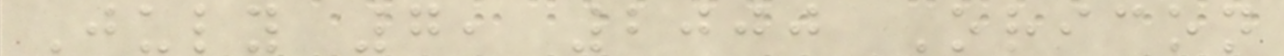July 7, 2000 Oricon
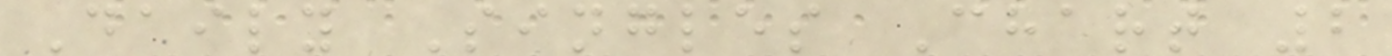Daily Singles Chart 2
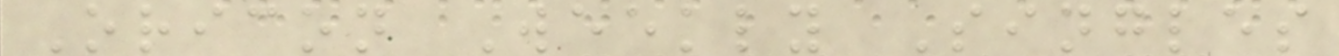Oricon Weekly Singles
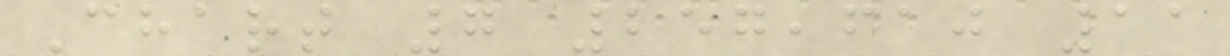Chart 7 257,610 11
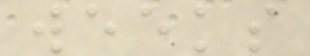weeks
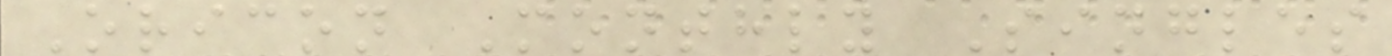Oricon Monthly Singles
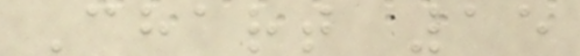Chart 15
